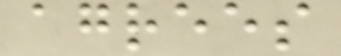agrees
